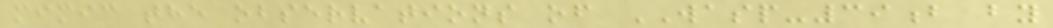mimic the observations of WASP-39b by
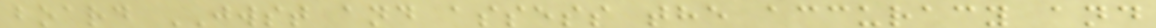board JWST and assess the accuracy and
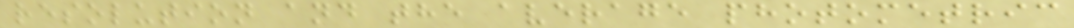resolution and the average photometric
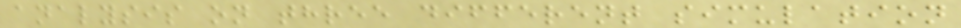analysis on three different simulation
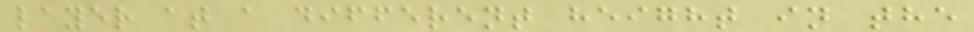layer at a different height in the
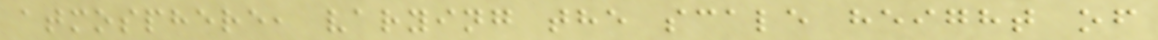atmosphere, varying the scale height of
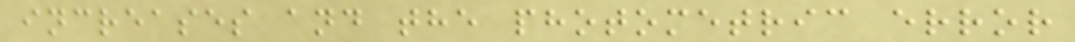increases and the photometric error
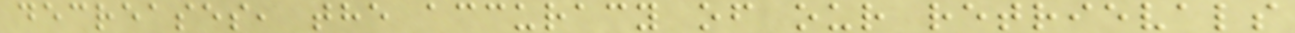decreases, the accuracy of our retrievals
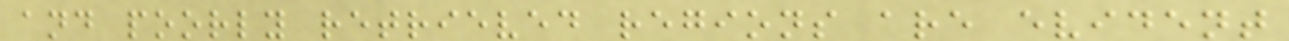and poorly retrieved regions are evident
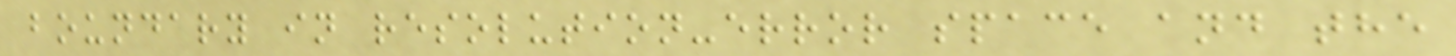boundary in resolution-error space and the
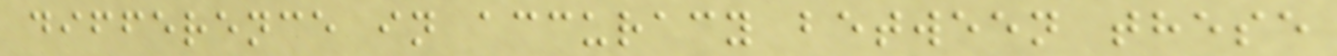difference in accuracy between these
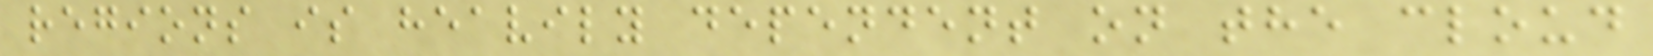regions is heavily dependent on the cloud
